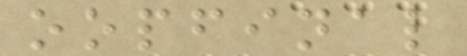oopfinal
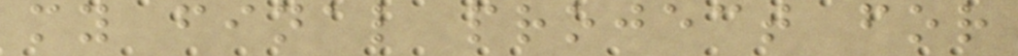my final project for
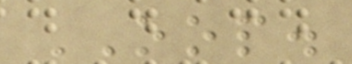OOP.
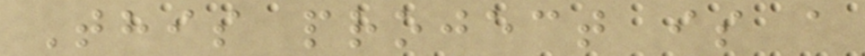This project is a
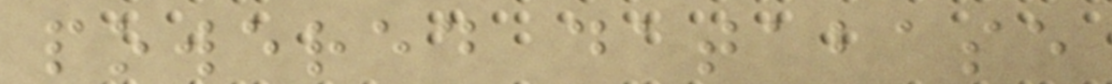powered database
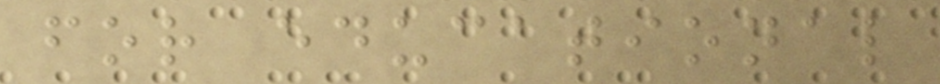for educational
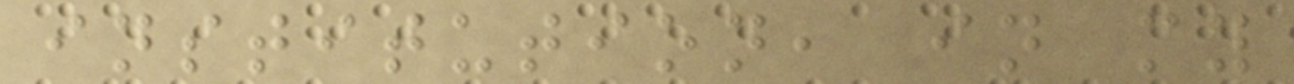institution, in my
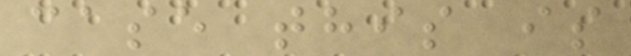case this is
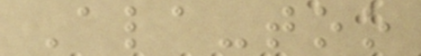Ala-too
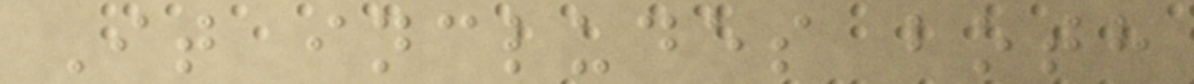It includes both
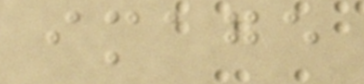image
